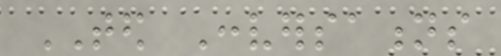TED Conversations
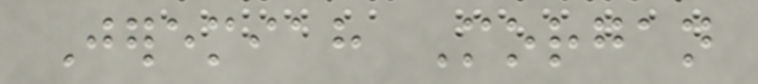Jeremiah Morgan
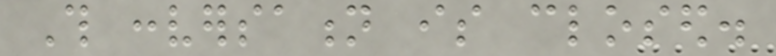This conversation is closed.
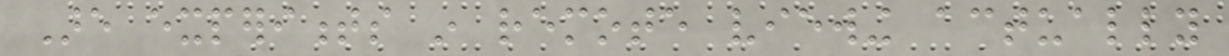Are experiments in remote viewing actually
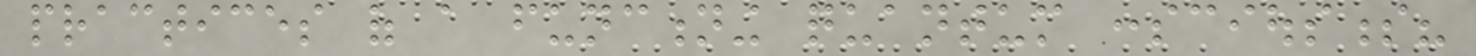practices of a functioning quantum consciousness?
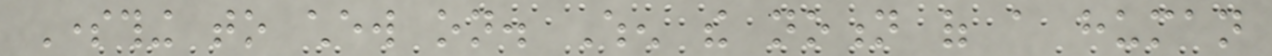Something to chew on. When the notion of a human
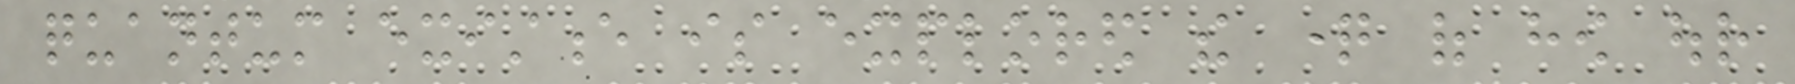quantum existence is explored the question of how our
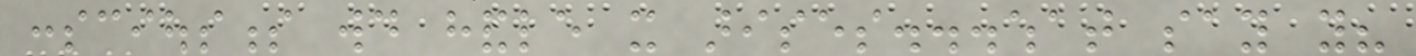consciousness would handle it arises...what say you?
